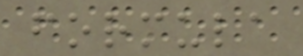formula
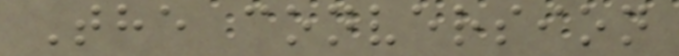The conversion
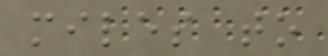miles to
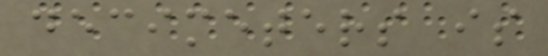decimeters is
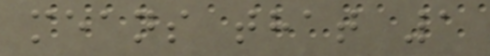means that 1
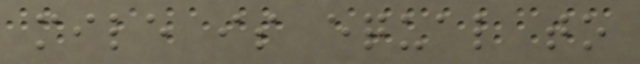mile is equal to
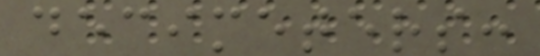decimeters:
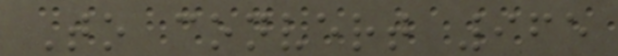To convert 965
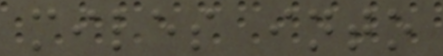miles into
